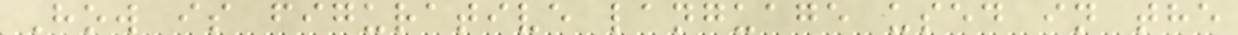How is figurative language used in the
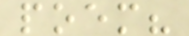poem?
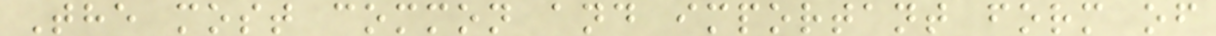The most common and important form of
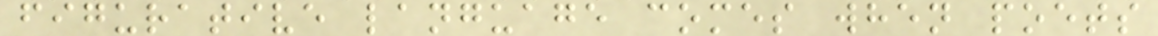figurative language comes when poets
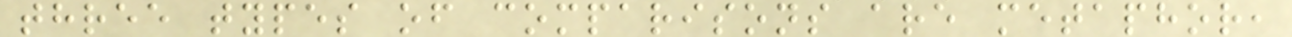three types of comparisons are metaphor,
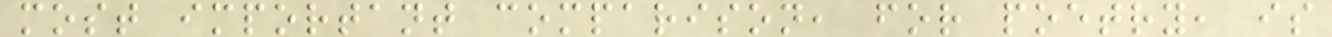most important comparison, for poetry, is
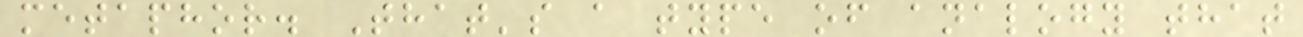metaphor. That's a type of analogy that
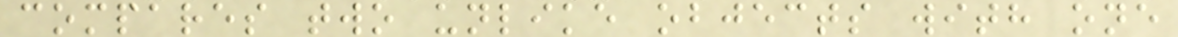compares two unlike objects with one
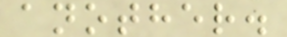another.
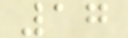17
